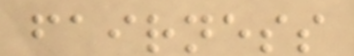fairness
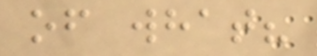of what?
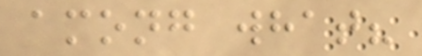among what?
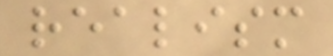realism
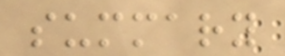summary
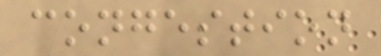congestion
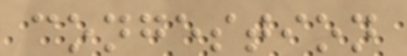congestion
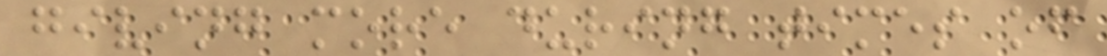giving more during times of
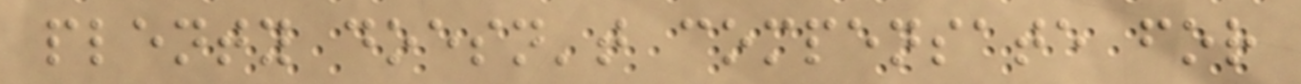plenty doesn't compensate for
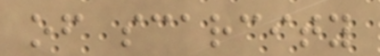of scarcity
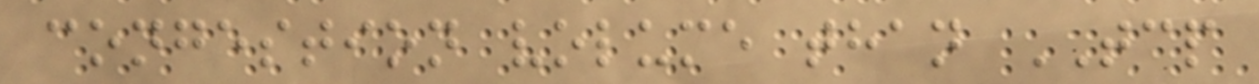congestion volume than TCP
